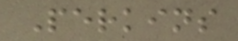Perkins
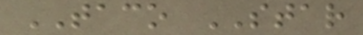TACO STAR
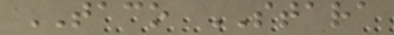TACO STARA
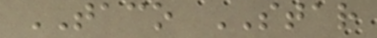TACO STAR
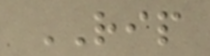RIP
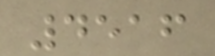4516
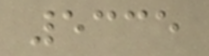5335
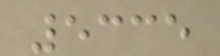5335
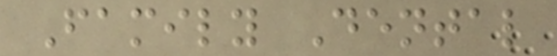Family Dental
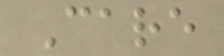Care
